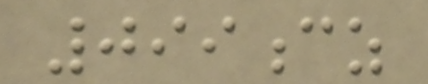099cz
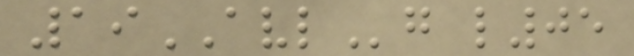19AVLg l05
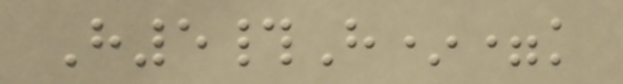H5#H*=k
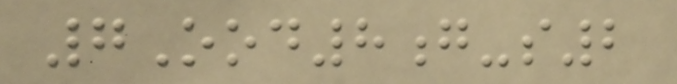7Ood8g-s2
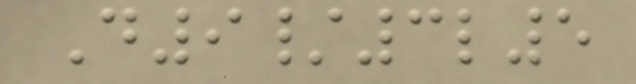D9/3l5
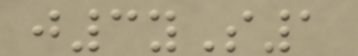j3yS1
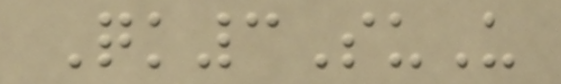Qk3SuU
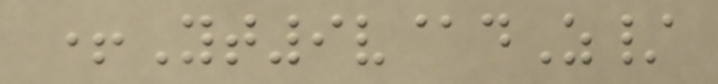+Yt9v@dZ/
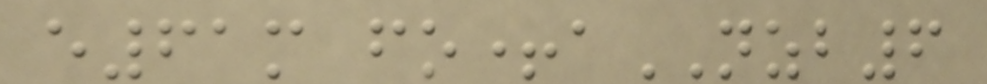e61m fo+aNZB6
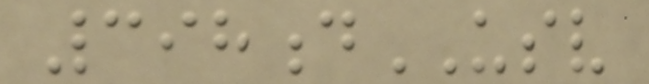398dUSV
